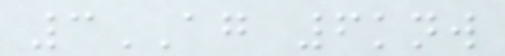3AG 6knw
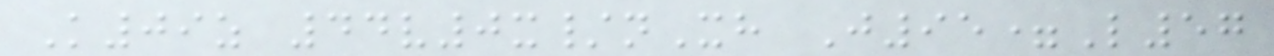K09z 44v0x/nXh J95=L57
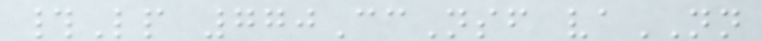#Lp 770CcNsf vaNN
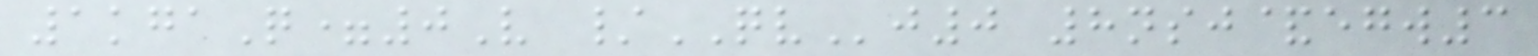1kgaQ=0V /QVj0 8nsj&egw3
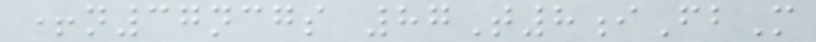+n37ncgs 87T8iFbM
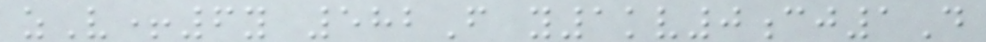zV+6y 582F y1kv0cj1D
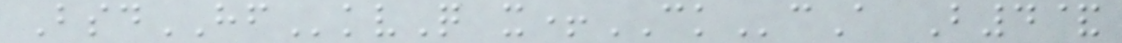BsdHFkvQ x+CKcA B4&
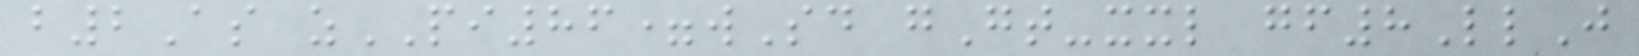b2As zPI86=wSd gGt-xxl gf8LlJ
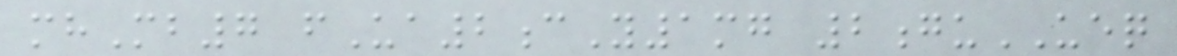mhMb7 fUa2cY1mg 2guUEQ
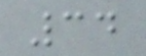34
